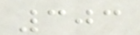303
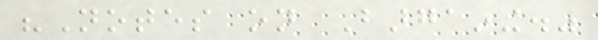"Notes on Bargaining."
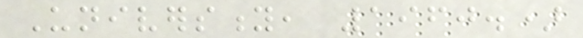University, 1960.)
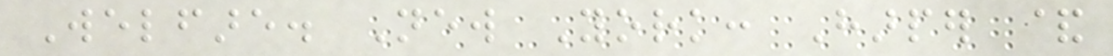Welfare. New York: Harper &
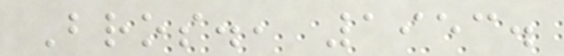Bros., 1953.
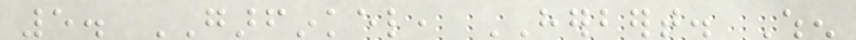5. GARFINKEL, HERBERT. When
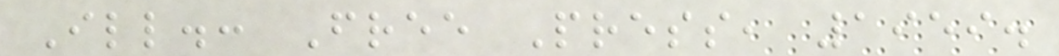Ill.: Free Press, 1959.
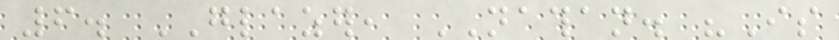6. GLAZER, NATHAN. "Is
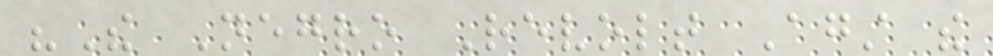"The Negro Revolt Against the
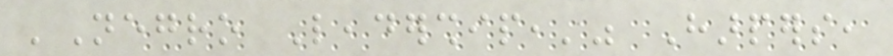'Negro Leadership,'" Harpers,
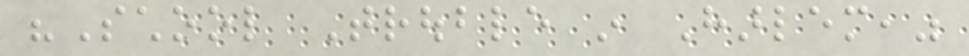"School Trouble in Harlem,"
